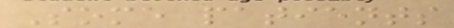Some patients
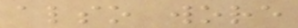also wore
